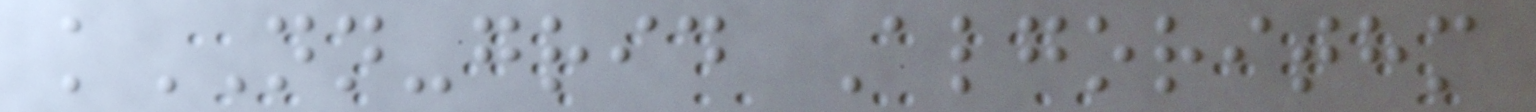kNN-grid Algorithm
